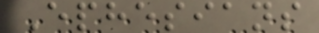Ephesians
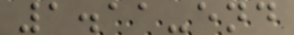1.11-end
